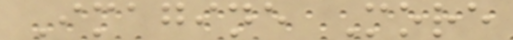Imagine More
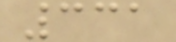331
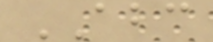ABC
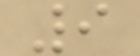9
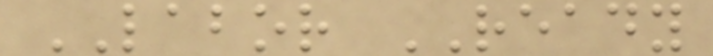LABOR READY
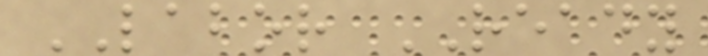LABOR READY
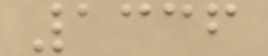1336
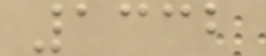1332
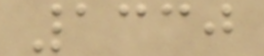1330
